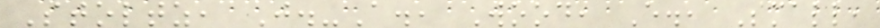Stoltz, J.-A., Wood, E., Small,
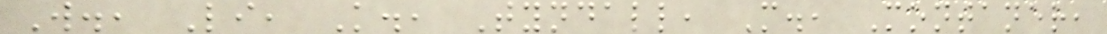W., Li, K., Tyndall, M., Montaner,
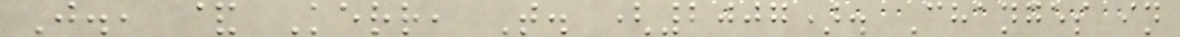J., & Kerr, T. (2007). Changes in
